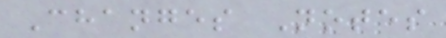Changes Notes
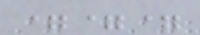===
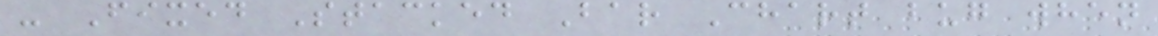- Fixed Stacked Bar Chart bug when
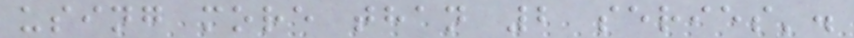using more than 2 series'.
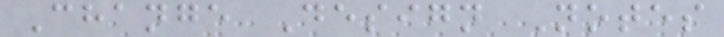Change Design Notes
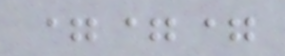===
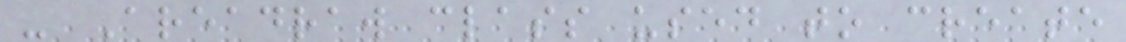- Areadraw class used to create
